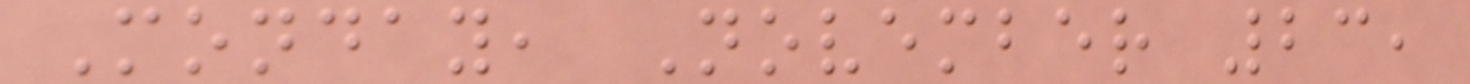Monday, November 23,
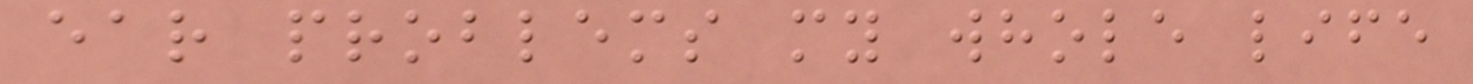ear problems my whole life
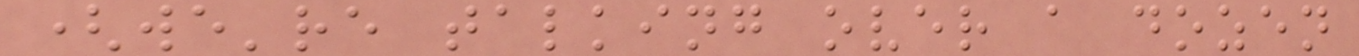(we're talking over a dozen
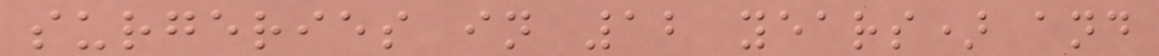surgeries in 12 years) and
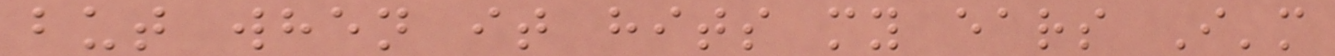but when it hits my ears I'm
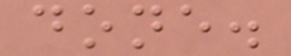done.
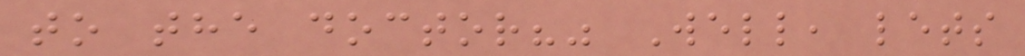to the doctor?" Well, lets
